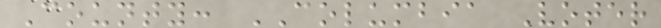County: COLUMBIA Voter
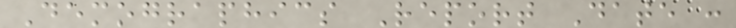Demographics Report Date :
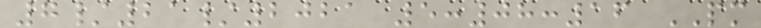7/21/2021 5:08:16 PM
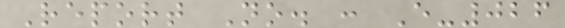Report No. : E-026
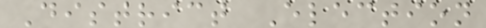District Election
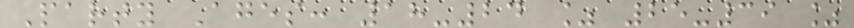Party Ages: 18-24 % 25-39 %
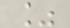%
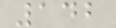142
